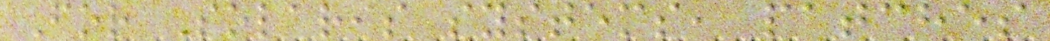For Solaris systems, patches
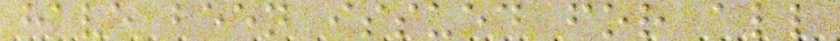have been issued for all
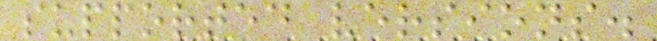supported versions.
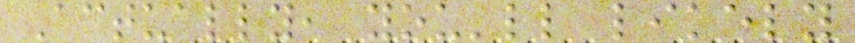Actually, you'll likely
